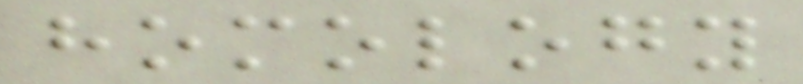homology
